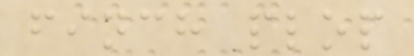finch plop
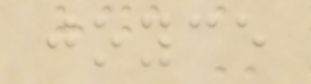joyce
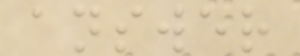answer
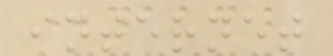internet
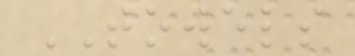TOWELS
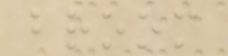broom
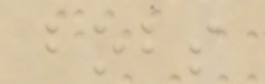bobs
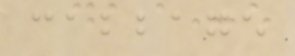cabbage
